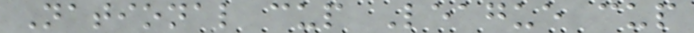National cup League cup
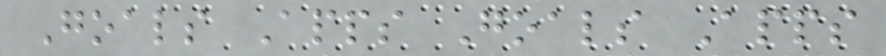Goals Apps Goals Apps
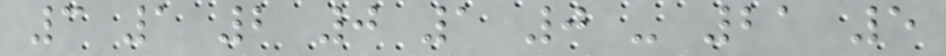3 1 2 0 1 0 - 21 5
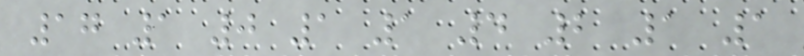17 1 0 1 1 4 2 1 1
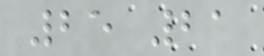25 21
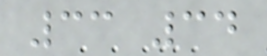33 34
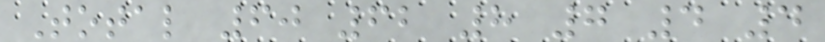Total 60 62 8 7 4 4
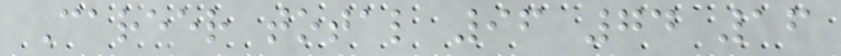Career total 96 74 16
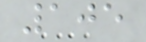105
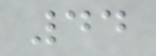44
